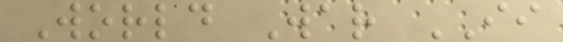World War II
